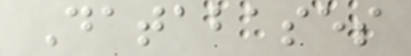Databases
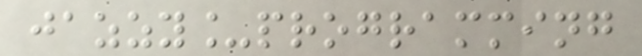jazzy_programming
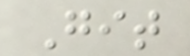Git
